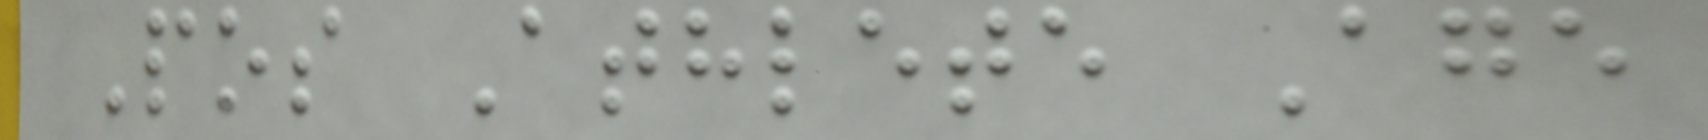Pos Athlete Age
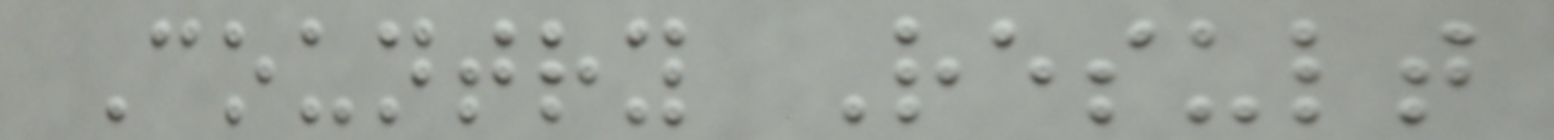Country Result
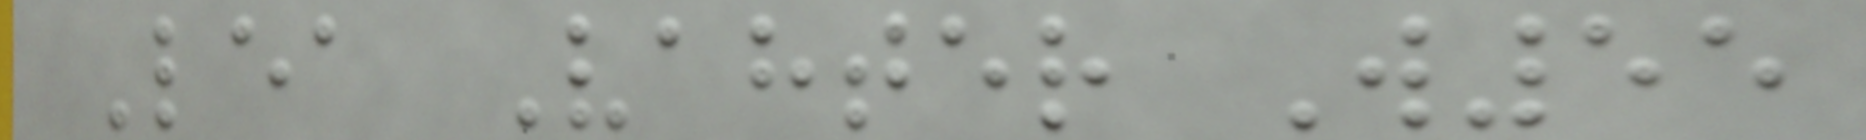Lea Vahter W55
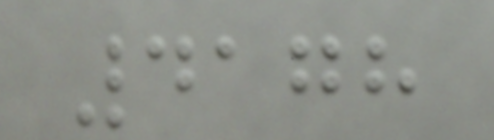4178
